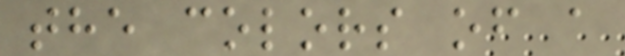the colors of a
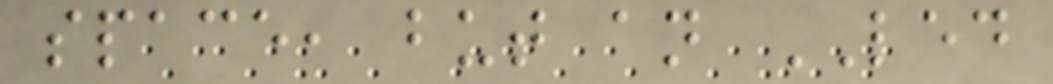space, but an LED
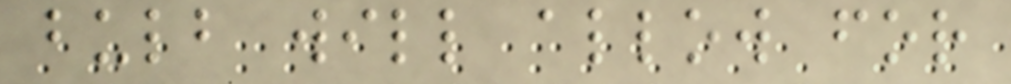bulb will allow for
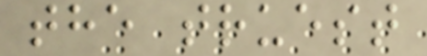the truest
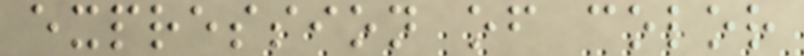expression of color
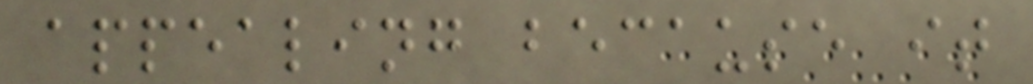appealing because it
